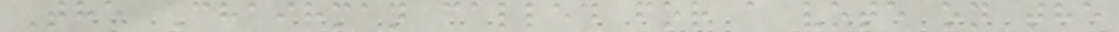The Chairman called for a vote on the
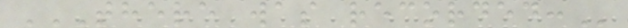THERE WAS RECORDED:
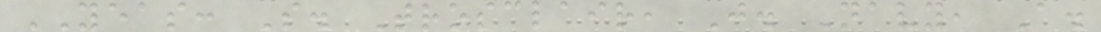YEAS: S. Trosclair, J. Navy, A.
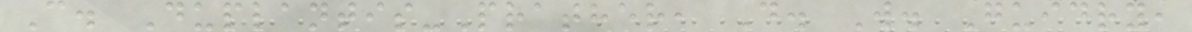C. Duplantis-Prather, D. W. Guidry,
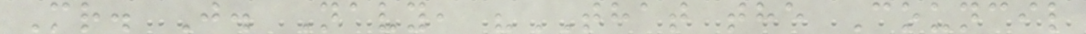Mr. J. Navy, "THAT the Council
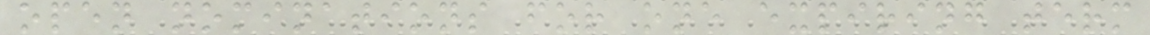open nominations for one expiring term
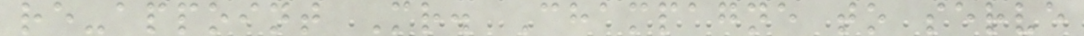re-appoint Mr. Champagne to serve
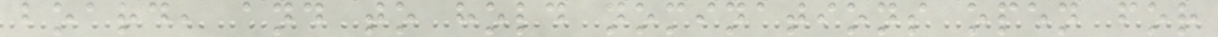board, and to hold nominations open for
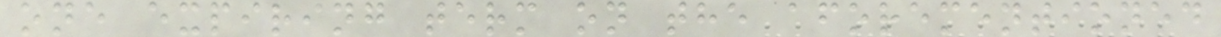one expiring term on the aforementioned
